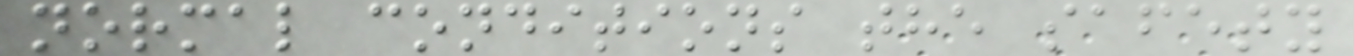normal conditions the safety
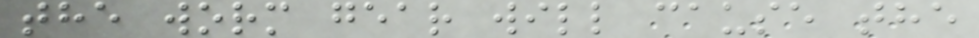the worm gear will cause the
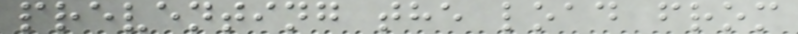preventing the load from
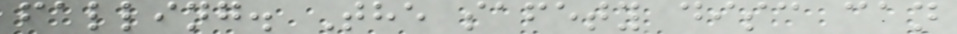falling. The safety disc can
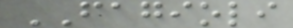FAGIOLI
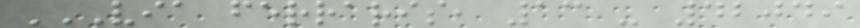VIA FERRARIS, 13 - 42049
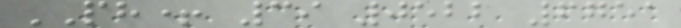PH+ 39 0522 6751
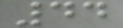44
